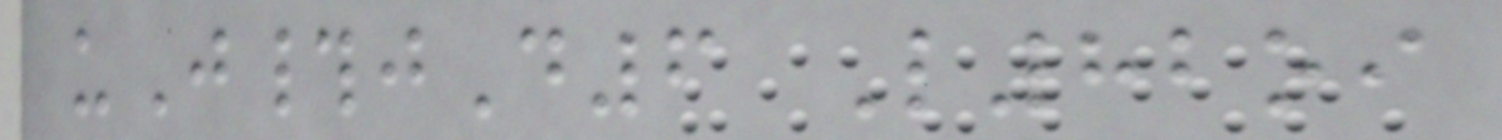uJ#jD6 L82oi
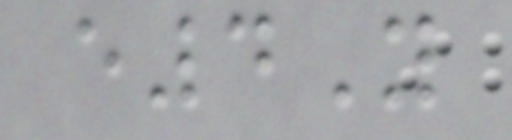e4Y
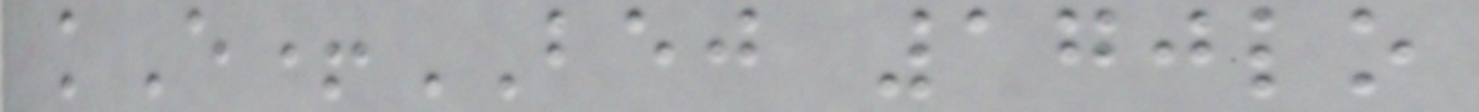kE+BEJ 170lo
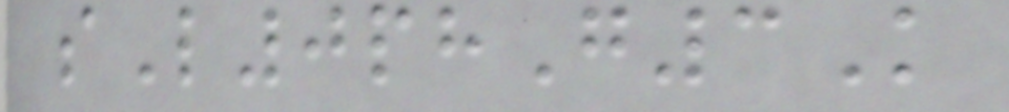sL0phG3K
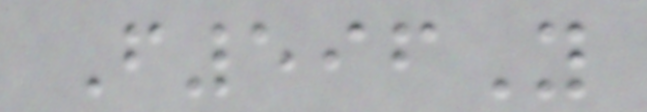F596Y
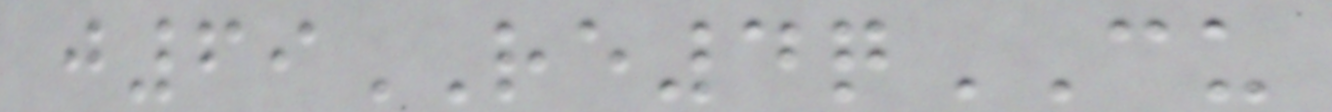j69RE4qCU
